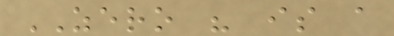ZERO " is a
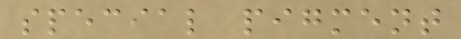special pigment
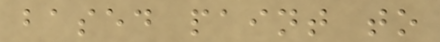based paint to
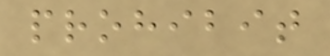prohibit
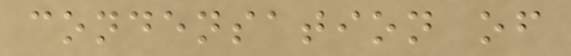condensation of
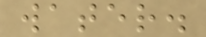water.
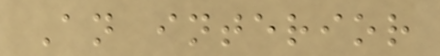An interior
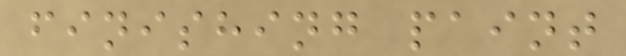finishing paint
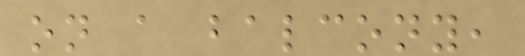on a balcony,
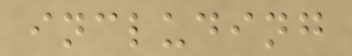including
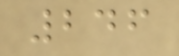246
